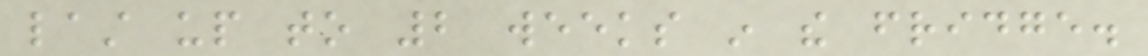last up to 2 weeks in the fridge.
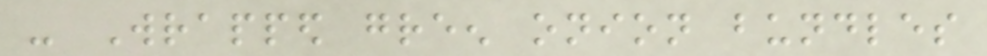- Wrapped green onion bundles
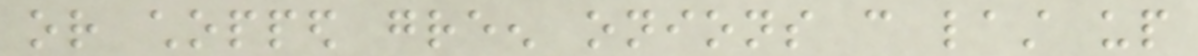or chopped green onions can last up
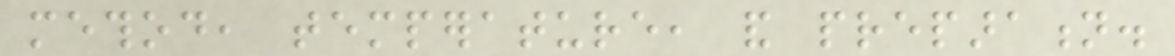method, temperature, and preparation.
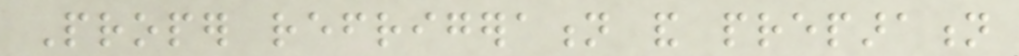Proper refrigeration and preparation
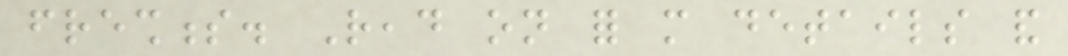freshness. Read on for more details and
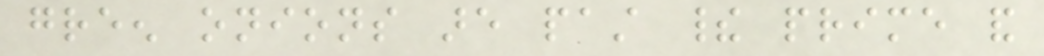green onions are past their prime and
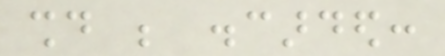should be discarded:
